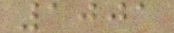1001
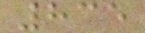835
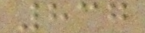837
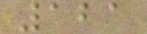121
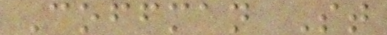Coffman St
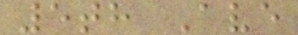5th Ave
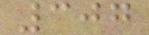307
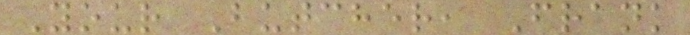Your Butcher, Frank
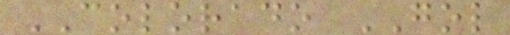COLORADO GOL
